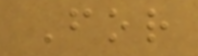For
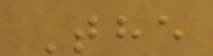The
